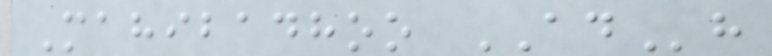Mahibadhoo ADh
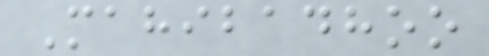Mahibadhoo
